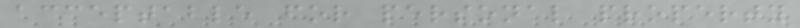acceptable for personal property
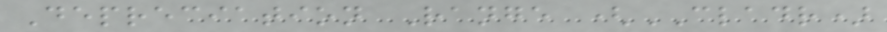Depreciation Range (CLADR)
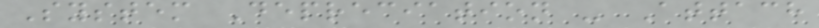System Depreciation - Attach
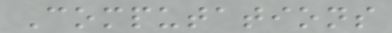Computations
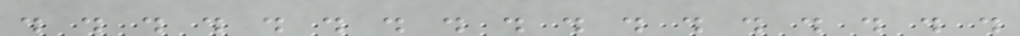. . . . . . . . . . . . . . . . .
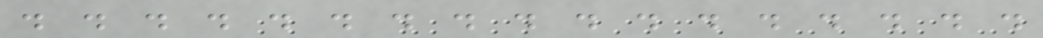. . . . . . . . . . . . . . . . .
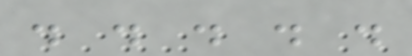. . . . .
